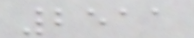2511
